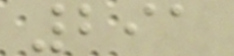291
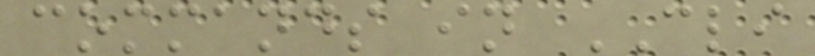commands in CLI
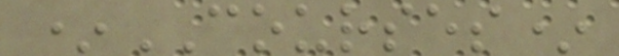*COURSES*
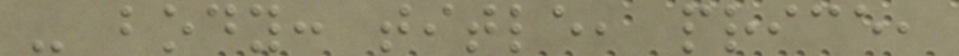- body: title, price,
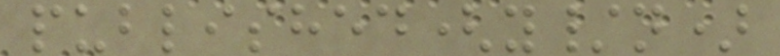published(y/n)
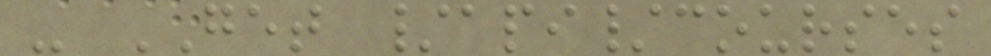- GET /api/courses
